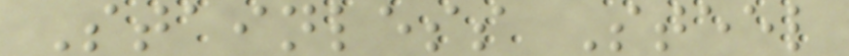Stainless Steel
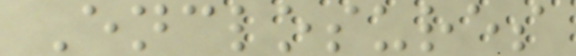Enclosures
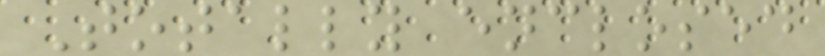Totally enclosed
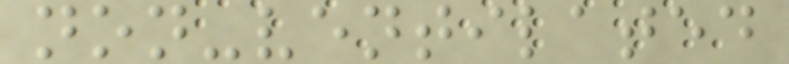non-ventilated
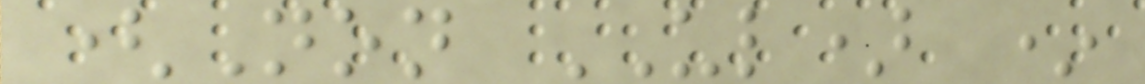(Non UL) *
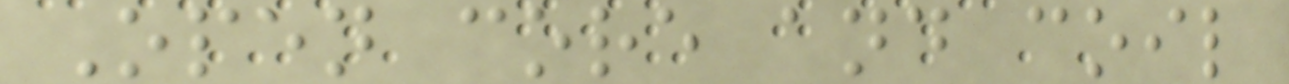Open core and coil
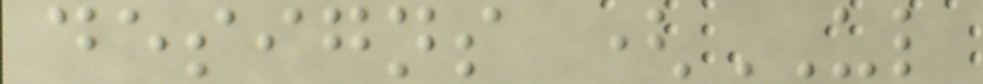designs (UL
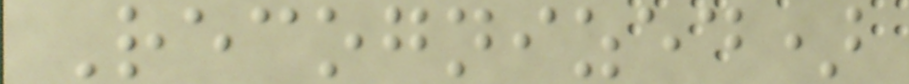Recognized)
